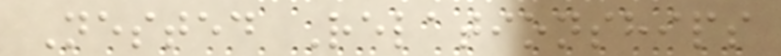Nested Relationships
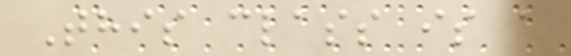This class is a
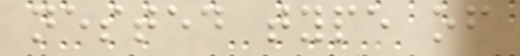nested type of
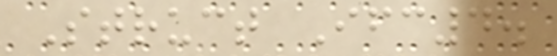Struct Ifc4.
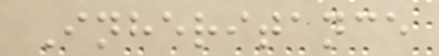Inheritance
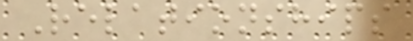Relationships
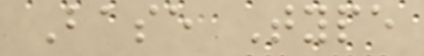Base Type
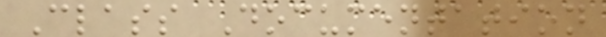Class Documentation
